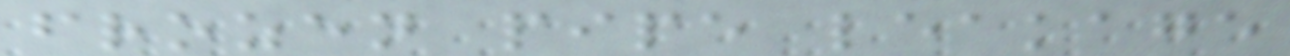frozen pipe leakage
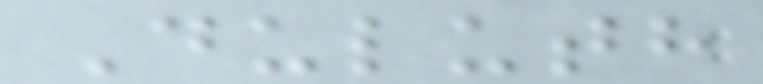Duluth
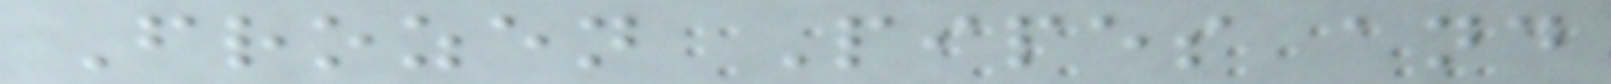Frozen Pipes and
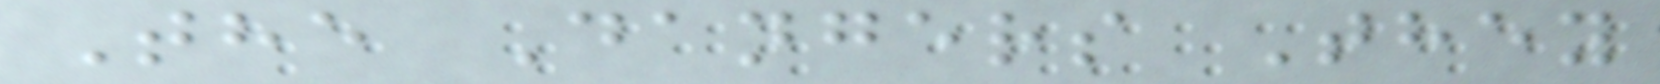The Dangers They
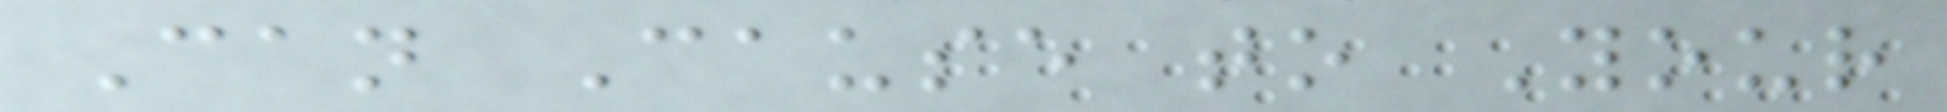Can Cause to Your
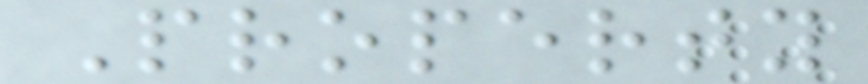Property
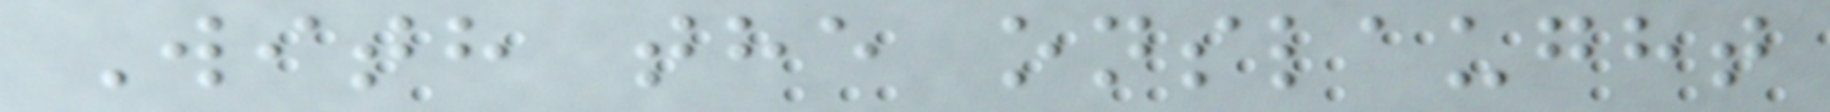With the onslaught
